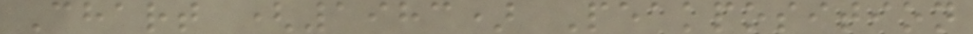Chart (1983) Peakposition
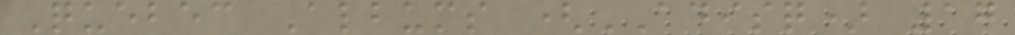Quebec Albums (ADISQ) 17
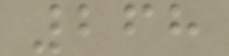268
